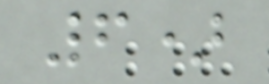6)
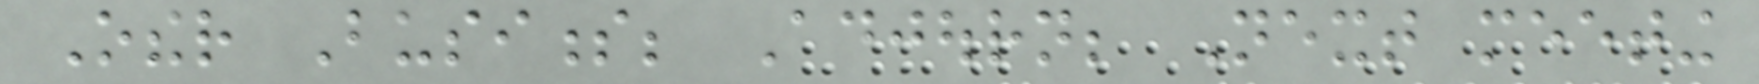Other Business; Adjourn; Next meeting
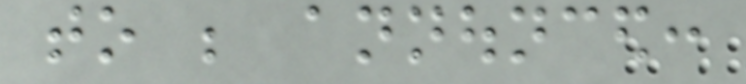to be announced:
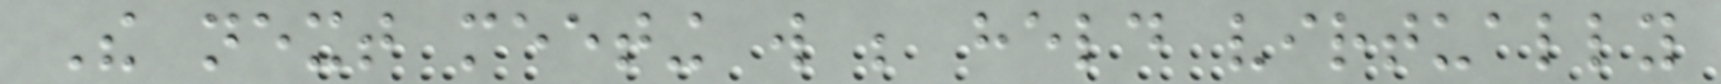The next meeting will be held virtually
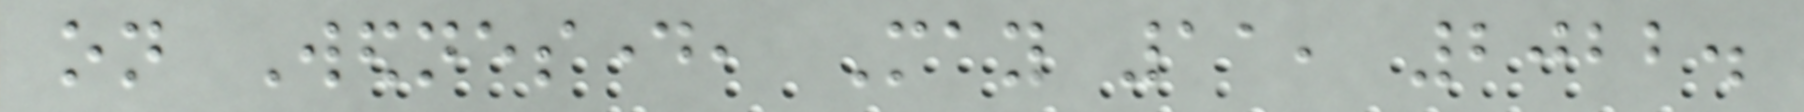on Wednesday, May 11, 2022.
